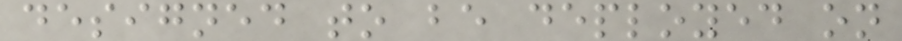designed to be deployed on
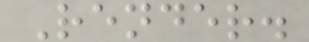Render.
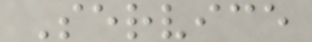Service
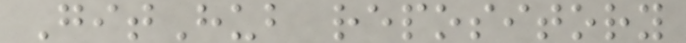GitHub repository
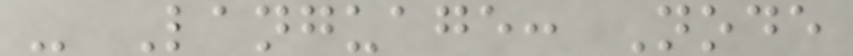- Language: Node
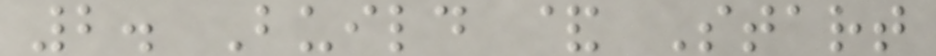2. Build & Start
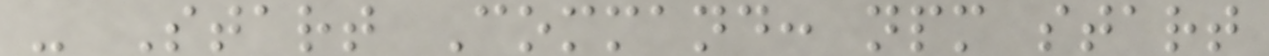- Start Command: npm start
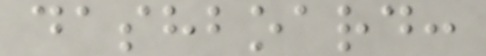dashboard:
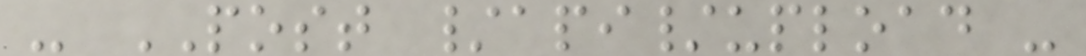- POST /api/upload -
